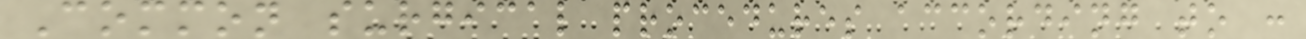Common surgical procedures according to :
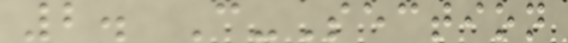2. C-Section
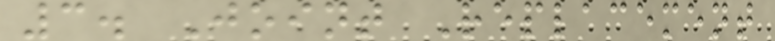3. Joint Replacement
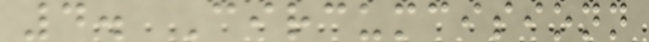4. Circumcisionn
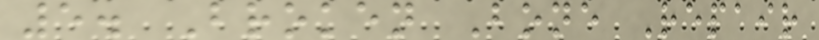5. Broken Bone Repair
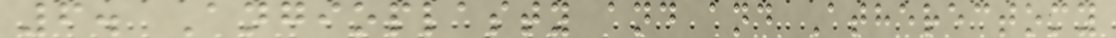6. Angioplasty and and Atherectomy
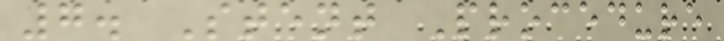7. Stent Procedure
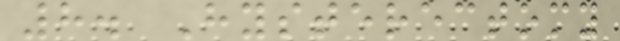8. Hysterectomy
